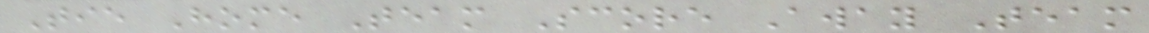Tie Home Team Score Away Team
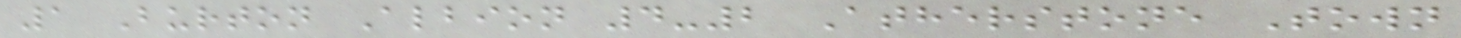1 Burton Albion 4-2 Atherstone Town
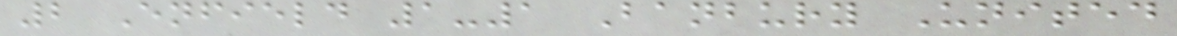2 Enfield 1-1 Banbury United
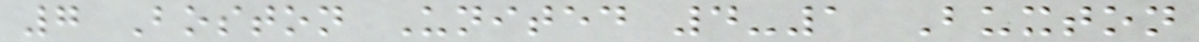7 Boston United 4-1 Buxton
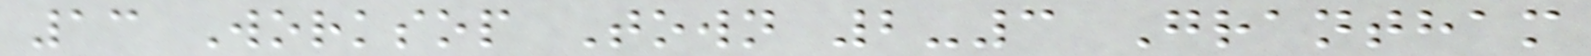13 Worksop Town 2-3 Grantham
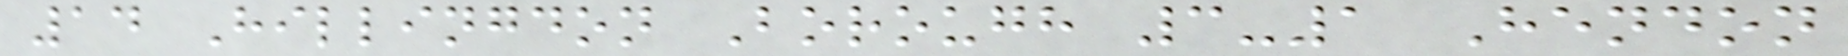14 Hillingdon Borough 3-1 Hendon
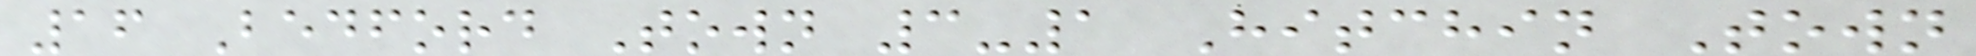16 Bedford Town 3-1 Hitchin Town
